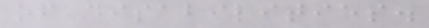of disabilities.
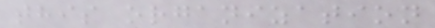this organization
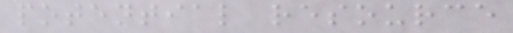potential resource
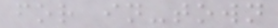for in-town
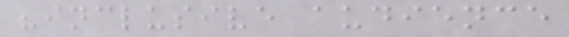"inclusive audience
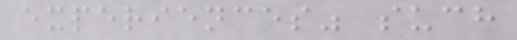experiences" such
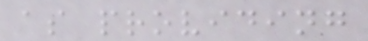as providing
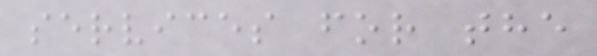services for the
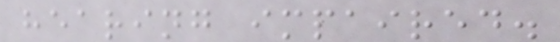hearing impaired.
